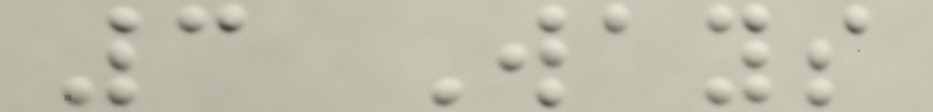3 Ways
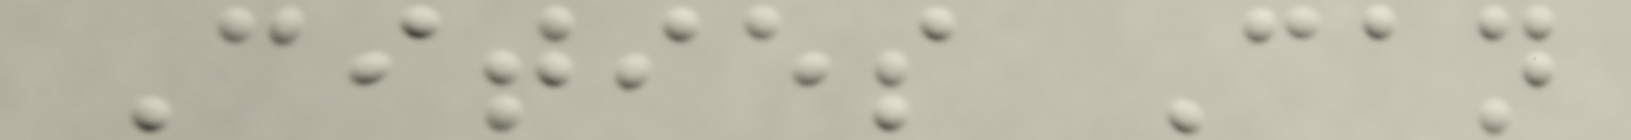Cities Can
